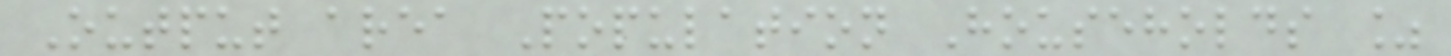Output area Population Households %
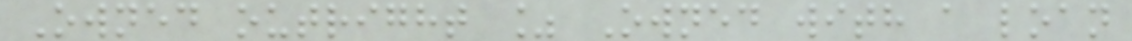Owned outright % Owned with a loan
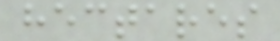hectares
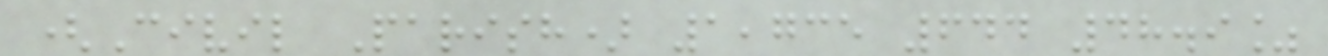(Civil Parish) 1,735 644 48.9%
